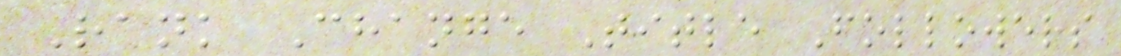Rank Change Title Followers
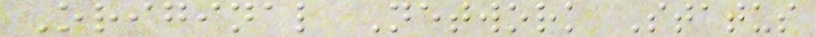Original Network Status
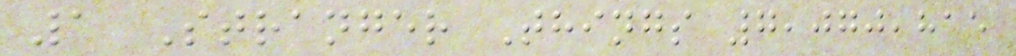1 Stranger Things 7,070,815
